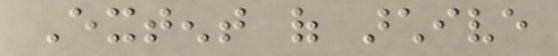Extent of archive
